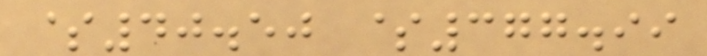$40.50 $377.99
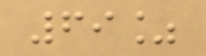69%
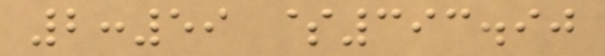2:59 $393.90
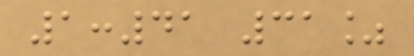1:41 31%
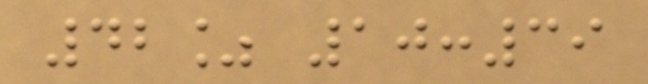42% 10:39
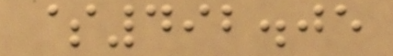$492.05
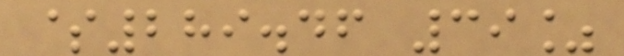$289.46 39%
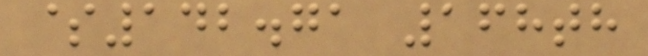$142.71 168th
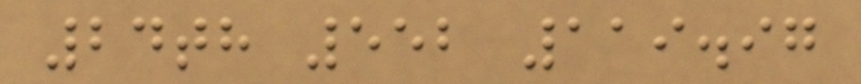24th 552 119.97
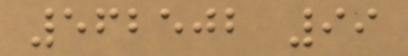562502 99
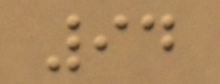94
